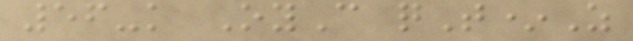56-k OyC qT*Z
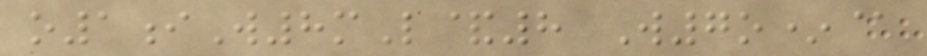o1iW8mL&8 W7o*@
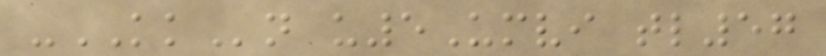-KKn u5Umvi tl57
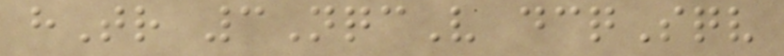hTr 3NqcV dcqSqv
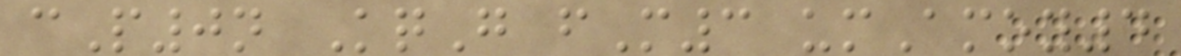cP0n KqG fM3 umAmoy4
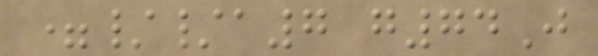=//a7 g74J
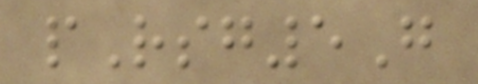pRsg5G
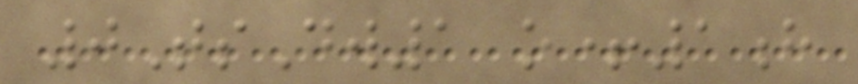0TsDw1 o+1h
